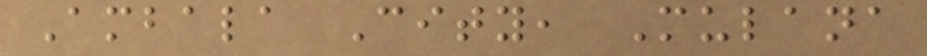Ambala City, Mulana
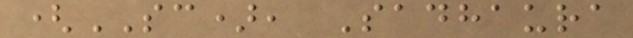(SC), Sadhaura
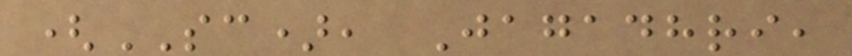(SC), Jagadhri,
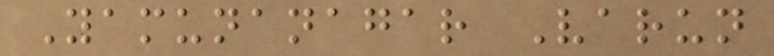Yamunanagar Varun
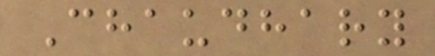Chaudhary
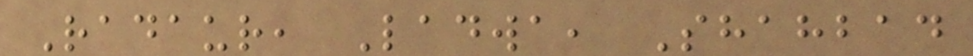Radaur, Ladwa, Shahbad
